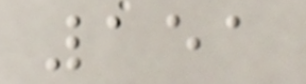151
